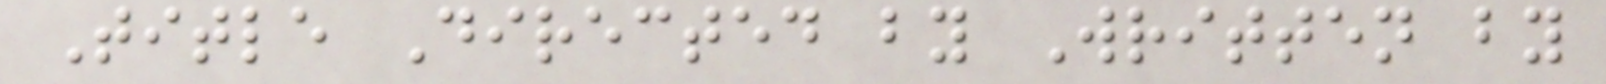Title Directed by Written by
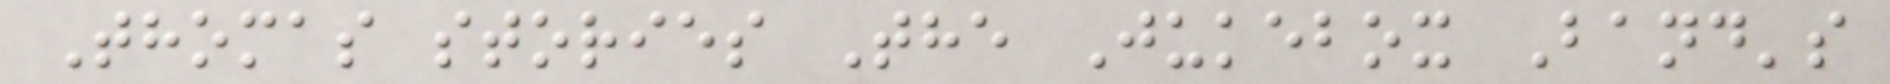Thomas stories The Jukebox Band's
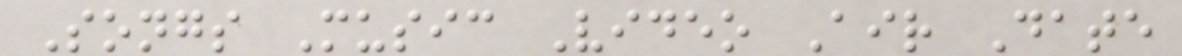Songs Music Video Air Date
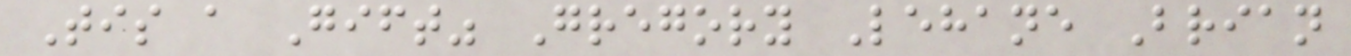Tis a Gift" Gregory Lehane Brian
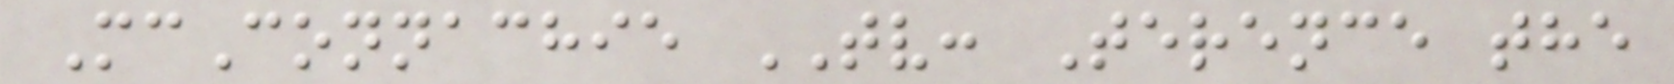McConnachie TV: Terence the
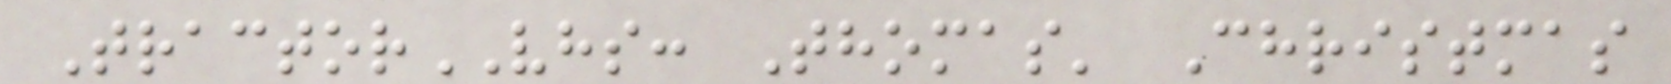TractorVHS: Thomas' Christmas
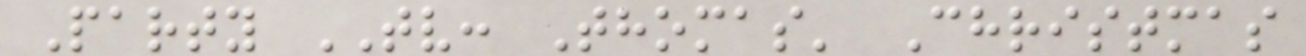Party TV: Thomas' Christmas
